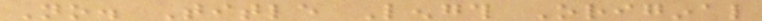No. Title Length Original
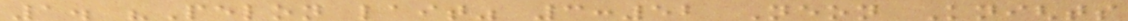1. "Pelon lait" 3:52 Neon Knights
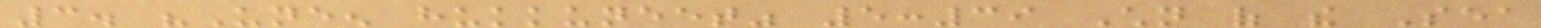3. "Uneen hukkuneet" 5:39 Children of the Sea
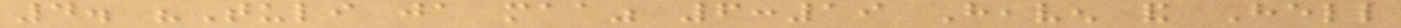4. "Tuli ja maa" 6:19 Heaven and Hell
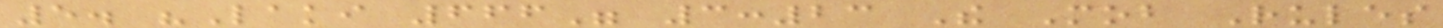5. "Laki 666" 3:23 The Mob Rules
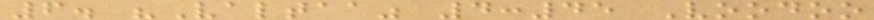6. "Valtaa" 4:45 Voodoo
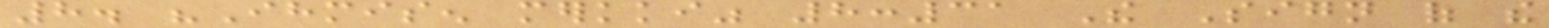8. "Ihmisen merkki" 8:31 The Sign of the
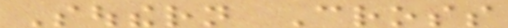Southern Cross
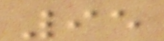95
